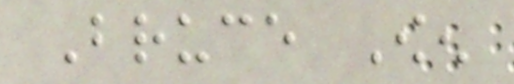Bruce Owen
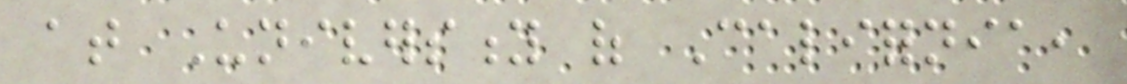at University of California,
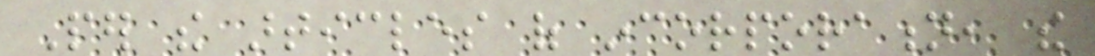Per the articles of incorporation, the
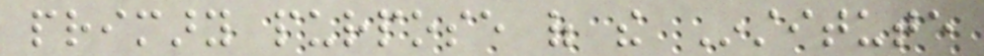primary purpose of the Institute
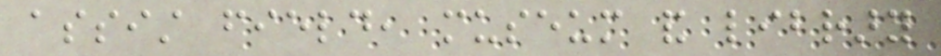assist field, museum and library
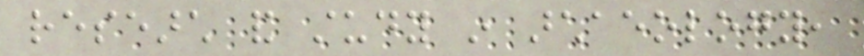research and study in archaeology,
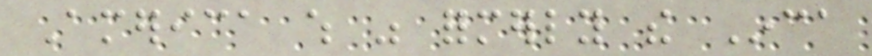America which was formerly the Inca
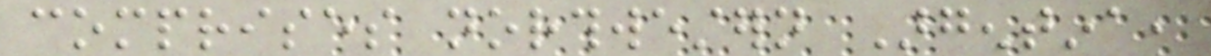comprises northwestern Argentina,
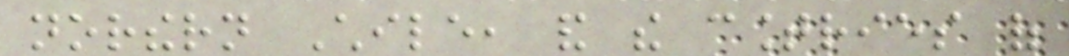northern Chile, and the countries of
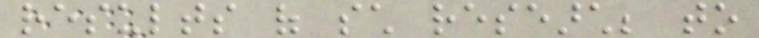results of such research; to
